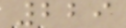229
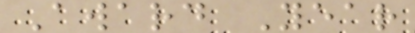Award Year
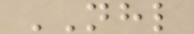NHL
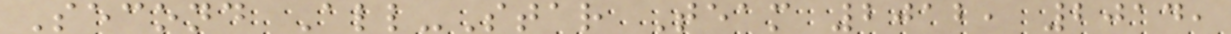Second All-Star Team 2012, 2014,
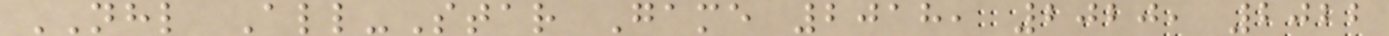NHL All-Star Game 2018, 2020, 2022
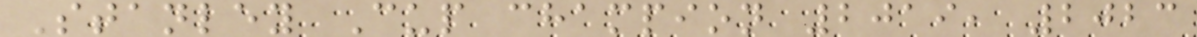Stanley Cup champion 2019, 2023
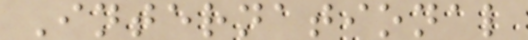International
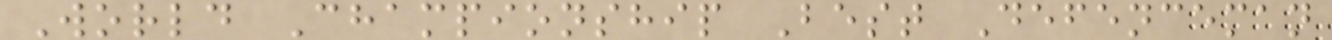World Championship Best Defenceman
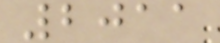2011
